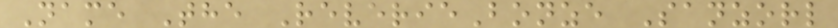Name The ReverieBonze Sanzorl
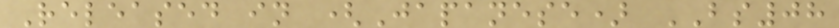Released in (Japanese) BS08
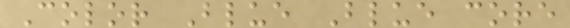Color Blue Blue core
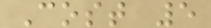Cost 5
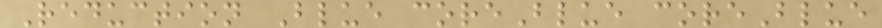Reduction Blue coreBlue coreBlue
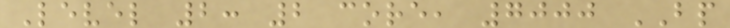Level 2: 2 core, 7000 BP
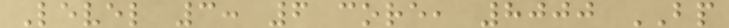Level 3: 6 core, 8000 BP
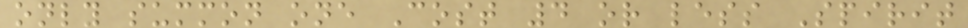only summon one Cost 4 or less Spirit
